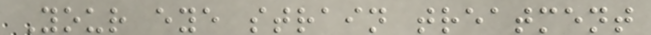Your eye strain treatment
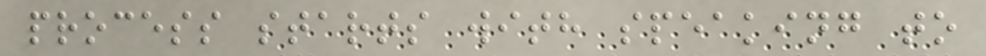process starts with speaking to
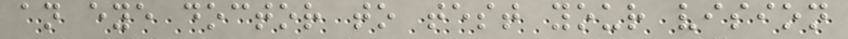an eye doctor to test your vision
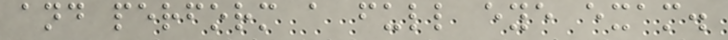and perform a full eye exam.
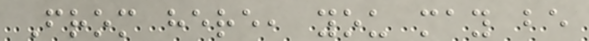From here, you may be
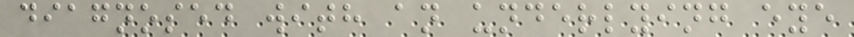diagnosed with an underlying eye
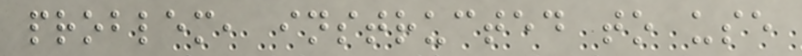problem, instructed to use
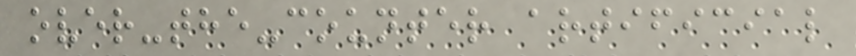over-the-counter artificial
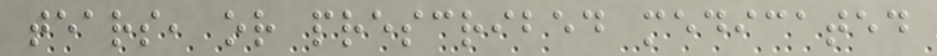tears, or prescribed medicated
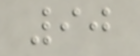90
